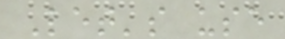Let's use
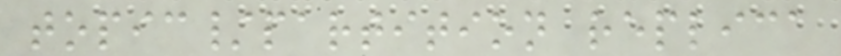topic/partition replica
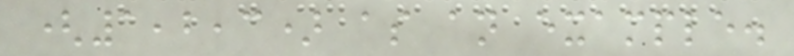(1,2,3) as an example.
